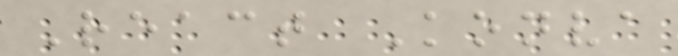React Konva
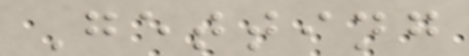Getting
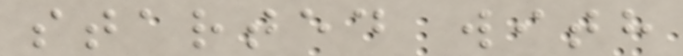started with
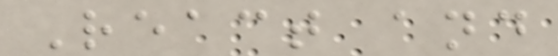React and
